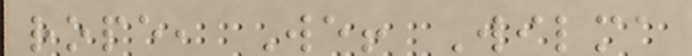rope, We! Wilma
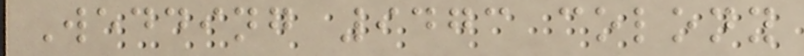Wedding 9473 colony
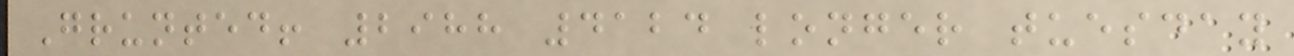Grunted! 2988 4124 longer tuesday
